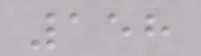158
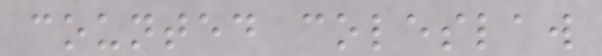counted coleslaw
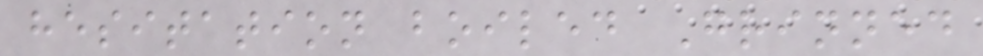hesitation boiled Grinned
